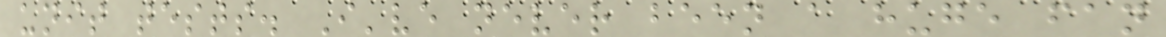unit tests. I've never been a huge fan
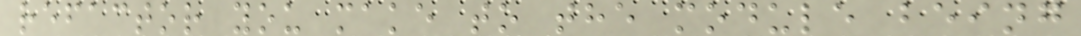refactor you make to the module being
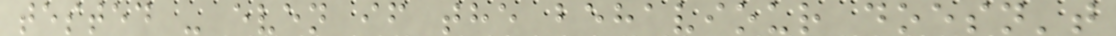tested - even if the behaviour doesn't
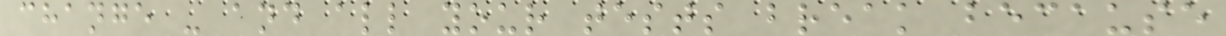change - and all your tests break because
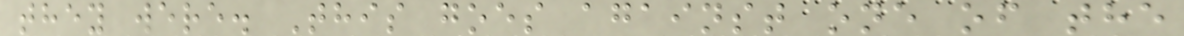they were. This goes against one of the
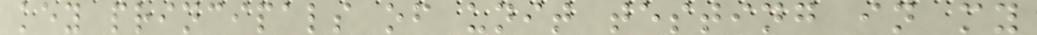key principals of unit testing in my
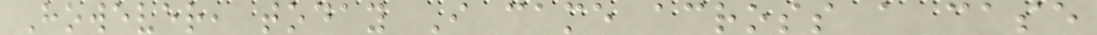However, today I came across a case
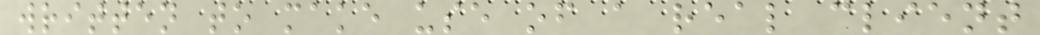written to make use of a real client
